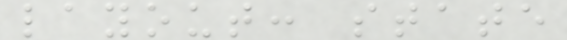layout: state
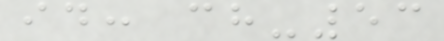id: ch-53
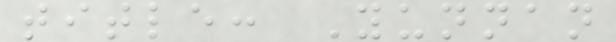title: Yunnan
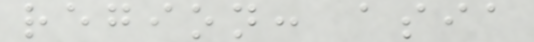region: asia
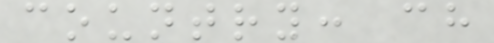country: ch
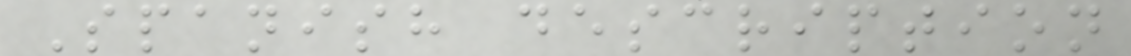Spanish description
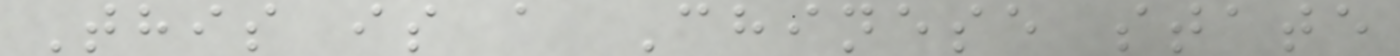This is a Chinese state
